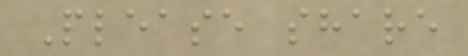Please share
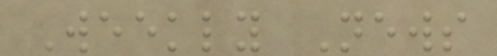Weekly News
